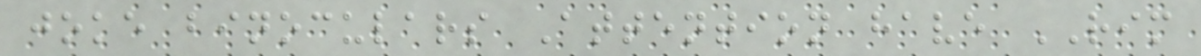joke binoculars Attention have RIM
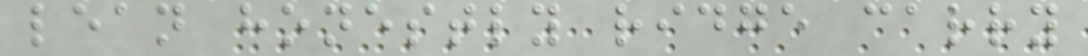lean honestly ridge carry
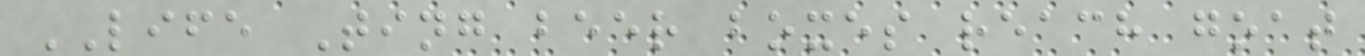LIFE Ting beer boxes reach goat
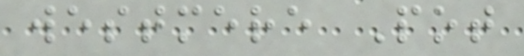westmere Pot
